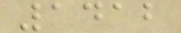1412
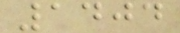1404
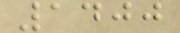1400
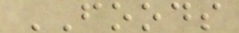FOODS
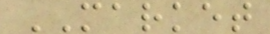MARKET
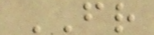FR
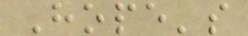Hope's
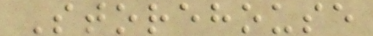Storehouse
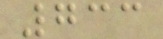733
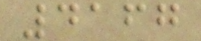4167
